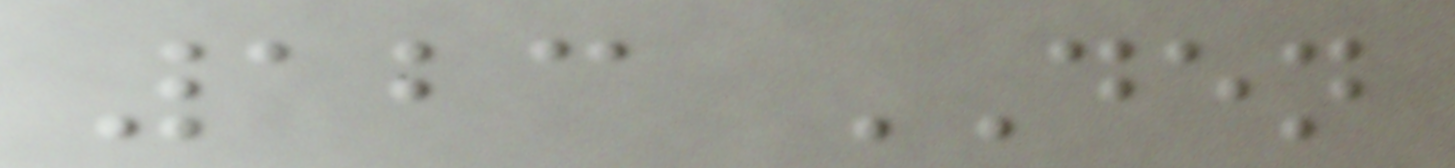123 DEN
